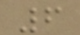6
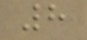8
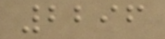2296
